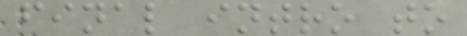final intro to
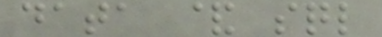data & sql
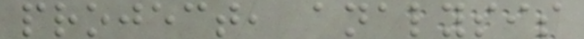project, analysis
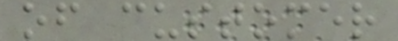of customer
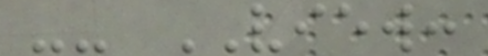-- VIEW:
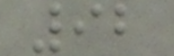92
